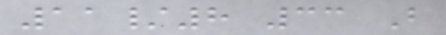11/8 33 B
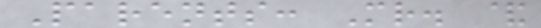Parents: Mr. &
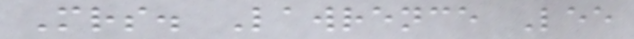Mrs. Lawrence Lee
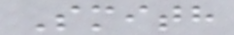Smith
